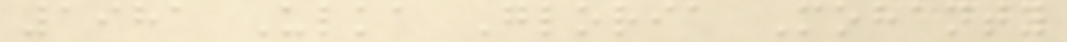1981 Ulka Gloria Mohanty
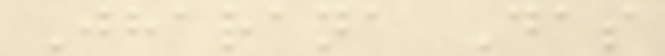Jharana Das
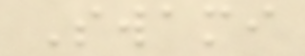Swami
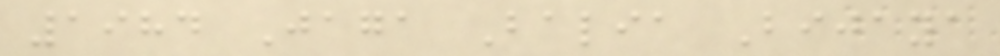1984 Jaga Balia Bijaya
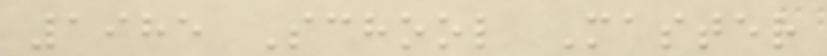1985 School Master
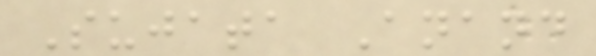Sujata Anand
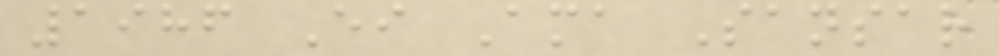1986 Ei Ama Sansar
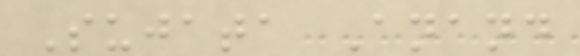Sujata Anand
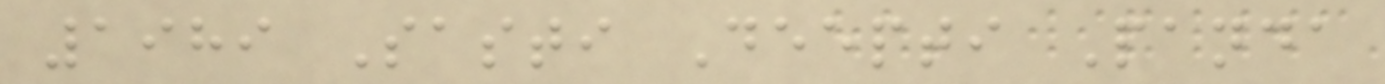1989 Sasti Deepti Panda
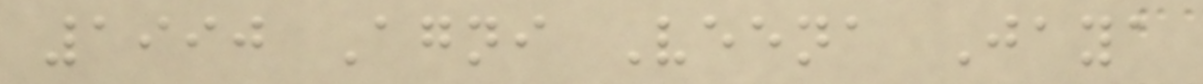1990 Agni Veena Jaya
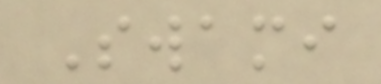Swami
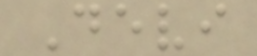Devi
